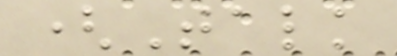(Talk
